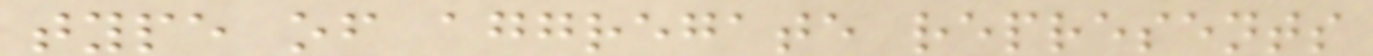type of aggregate represents
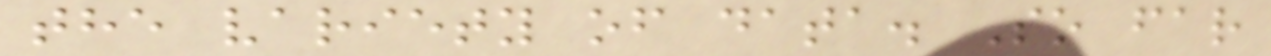the variety of data. So far
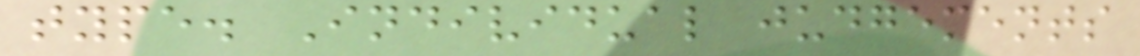type. Individual judgements
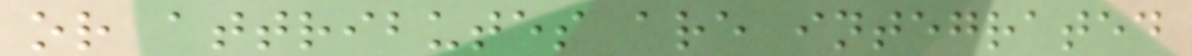or attributes are integrated
